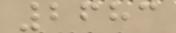2683
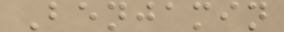Benjamin
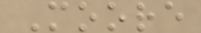Moore
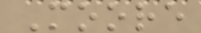Moore
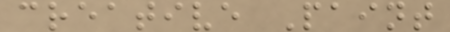creative Paint
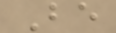Be
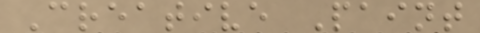Creative Paint
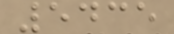5435
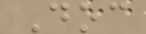Doc
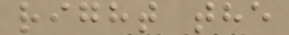right the
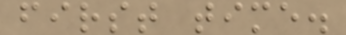first time.
